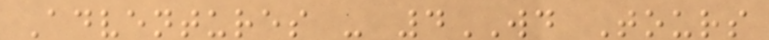Adventures - 4WD Tours
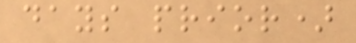days prior)
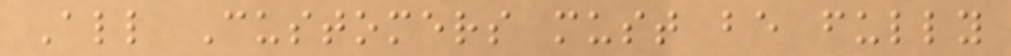All Customers must be fully
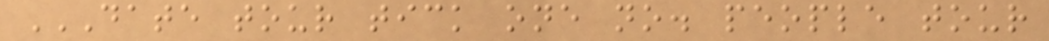DATE TOUR TICK ONE NO. PEOPLE TOUR
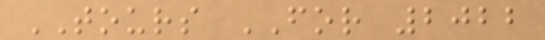TOURS FOR 2022
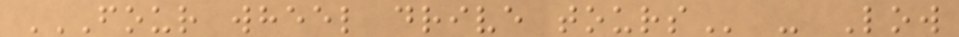FOUR WHEEL DRIVE TOURS - Low
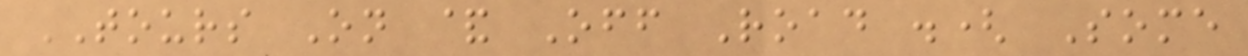TOURS On & Off Road .( Some
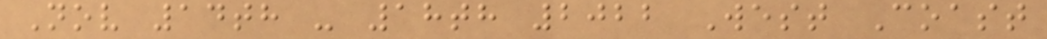Nov 14th - 18th 2022 West Coast
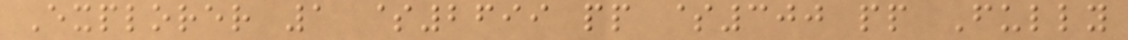Explorer 1 $2699 pp $300 pp Fully
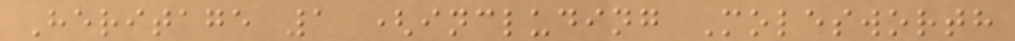Heritage 1 (including Molesworth
